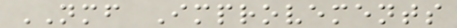NMF Improvements
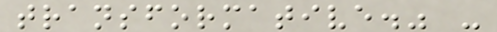transformative." -
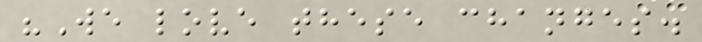"We love these changes.
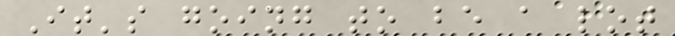It's going to be a lot
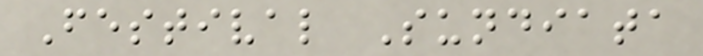Festival Sundiata
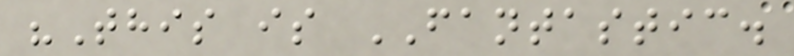"This is FANTASTIC.
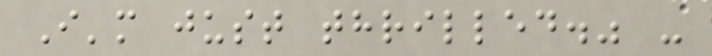I'm just thrilled." -
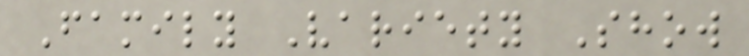Family Variety Show
